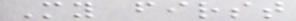My first
